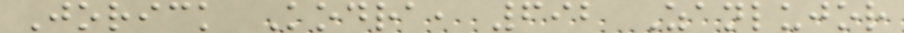Jorick Kodra, 692 Zanlujor
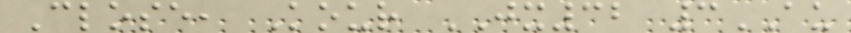Close, Kour JX32 3AU
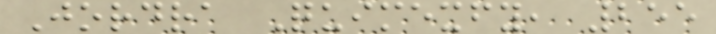Jordra Quimexfy, 255
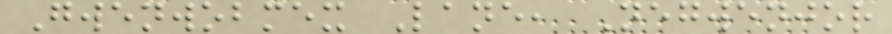Gwenwobmex Lane, Negwenjor
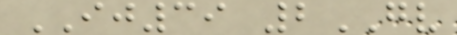IJ39 2GV
